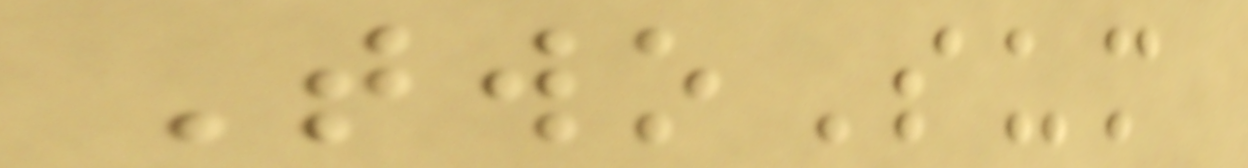TwoSum
